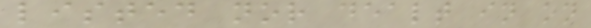listed nor dealt in on
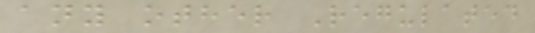any other Regulated
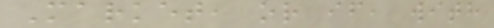Market, or if, with
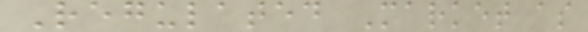Regulated Market as
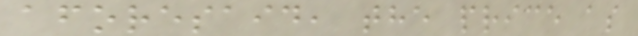aforesaid, the price as
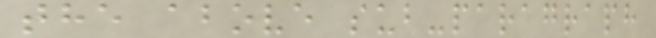the above sub-paragraph
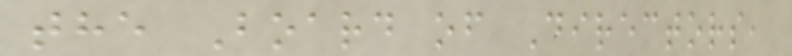the Board of Directors,
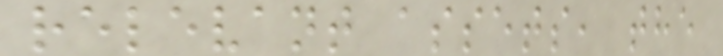relevant assets, the
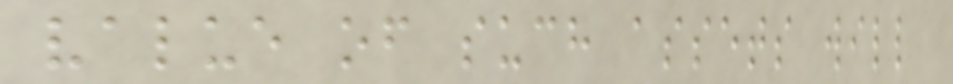value of such assets will
